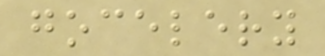gocelery
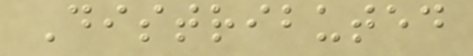Distributed
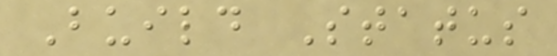Build Status
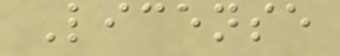License
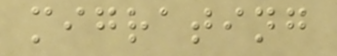migrating
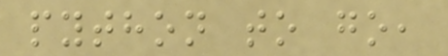python to go,
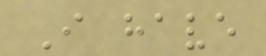I have
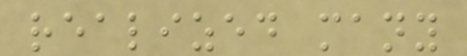realized many
